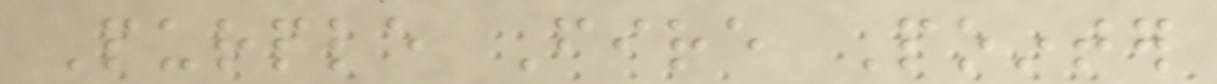Purple Fire Pointer
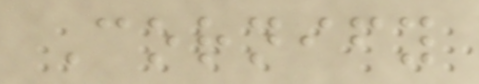Cornify
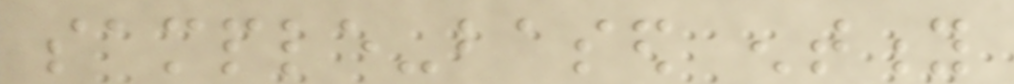sample-based entity
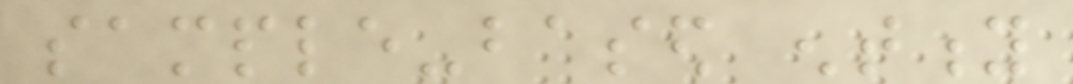sample-based entity
